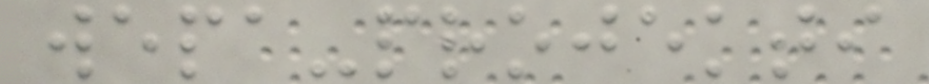wepa-projekti
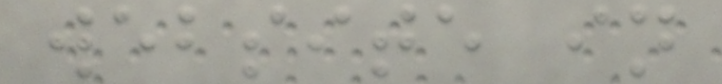website in
